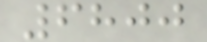6800
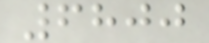6800
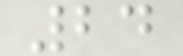24
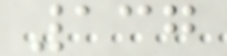137
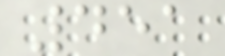451
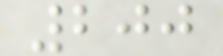200
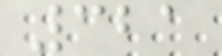321
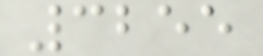3255
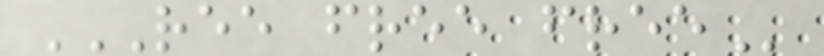REE FREE FREE
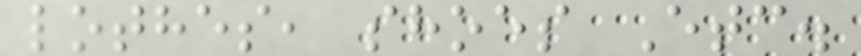lothes, shoes Etc.
